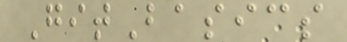GitBasics
